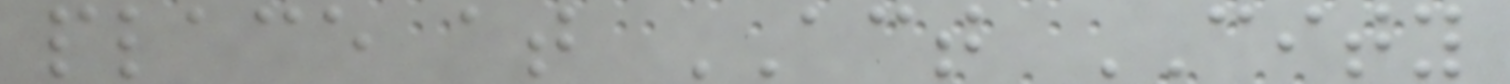place at ACT CITY
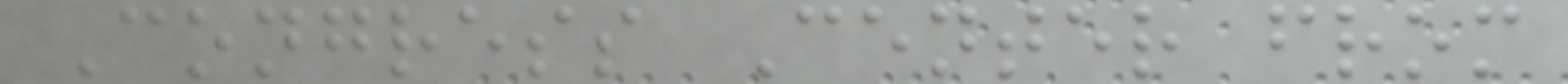Congress Center from
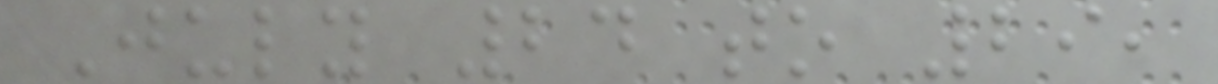July 24 to 29,
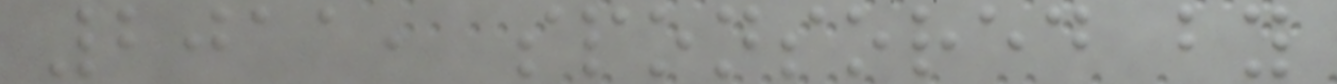2011, sponsored by
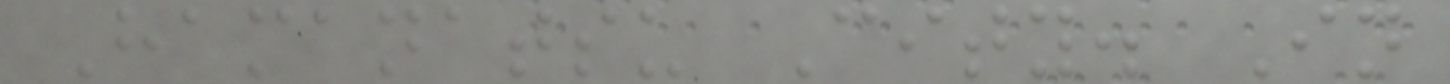Hamanatsu City. In
